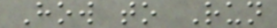How to Run
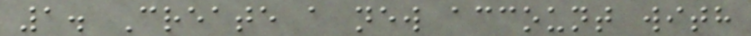1. Create a new account with
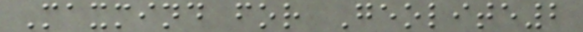Maxmind for Geolite2
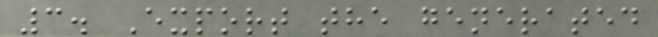3. Export the generated
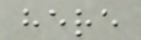here
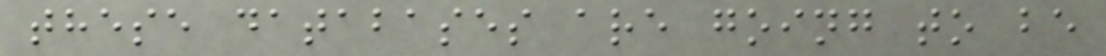these databases are going to be
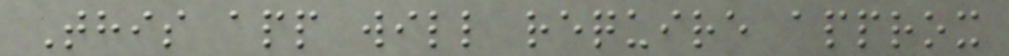This app will require approx
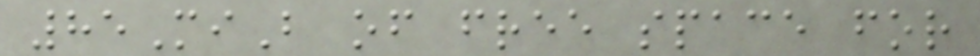85MiB of free space for
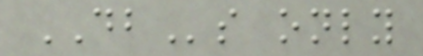DBs only
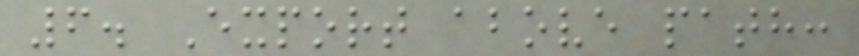6. Export above path:
